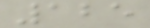125
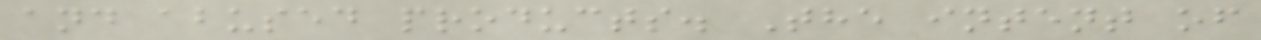and abused products. The intent of
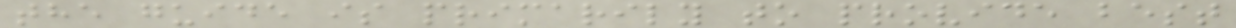the guide is primarily to provide best
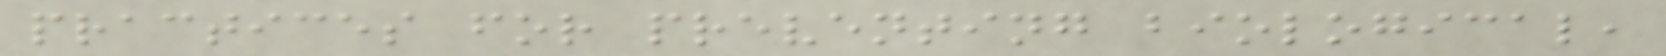practices for preventing biological,
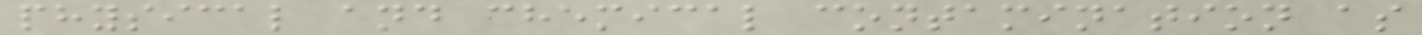physical and chemical contamination as
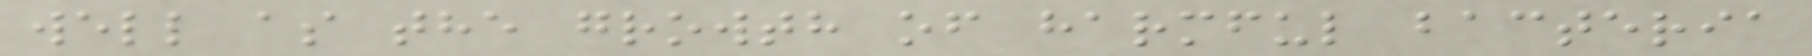well as the growth of harmful bacteria
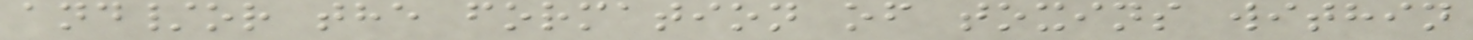and/or the formation of toxins within
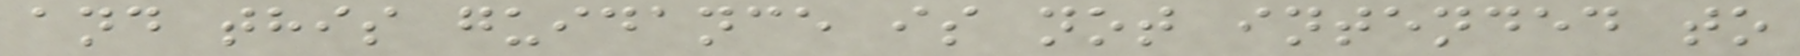and this guidance is not intended to
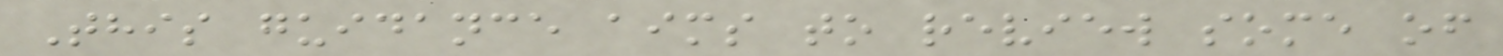This guidance aims to review some of
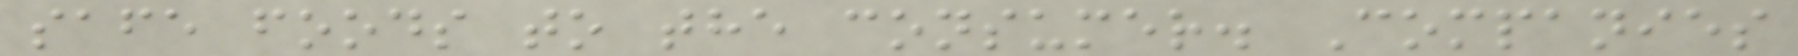safe foods to the consumer. Companies
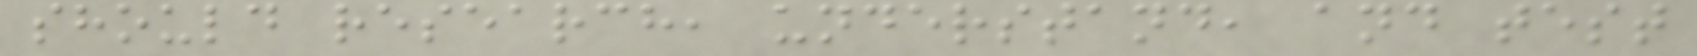should research, understand, and test
